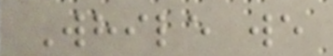While we
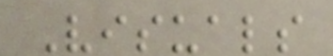Visuals
